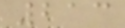213
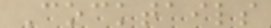Cocktails
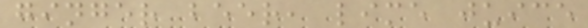ginger beer, lime juice
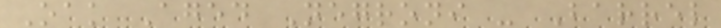Oak Aged Negroni - Barrel
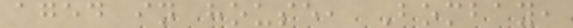aged in house, Bombay,
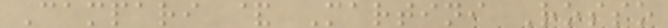Campari & Martini Rosso
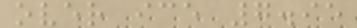over ice 7.95
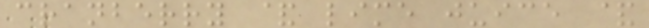cranberry & lime juice &
